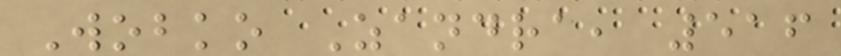Wobko Zandra, 516
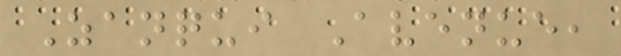Zanqui Avenue,
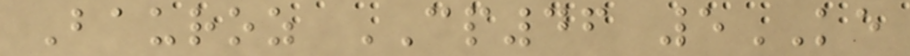Bauroz CP46 5KE
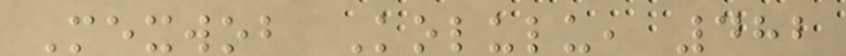Mexwob Kolulu, 482
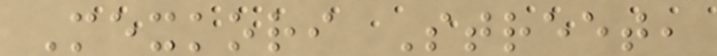Mexkori Street,
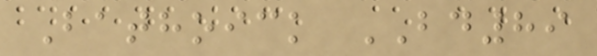Bathoick BD89
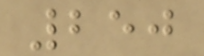250
